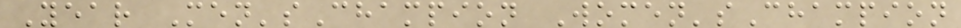Year Men'sChampion Women'sChampion
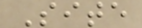Site
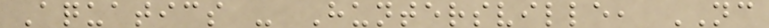Aquatics - Huntersville, NC
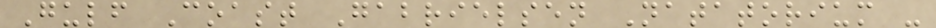Gulf Coast Gabrielsen Natatorium -
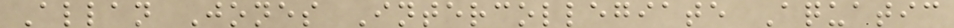Allan Jones Intercollegiate Aquatic
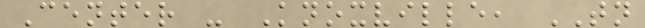Center - Knoxville, TN
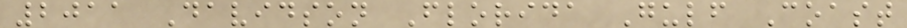2011 Davidson Florida Gulf Coast
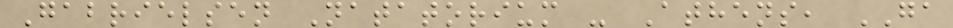Gabrielsen Natatorium - Athens, GA
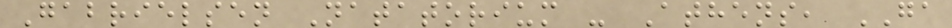Gabrielsen Natatorium - Athens, GA
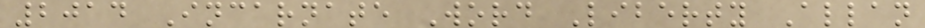2014 Incarnate Word Liberty Allan
